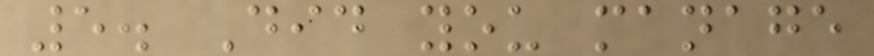5. Did you manage
